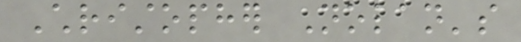Christopher Nolan's
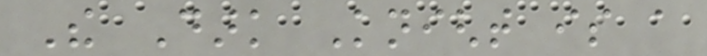The Dark Knight is a
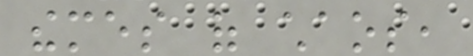themes of chaos,
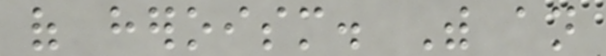of heroism. With an
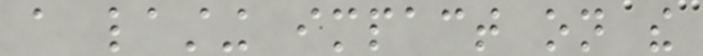a lasting impact on the
